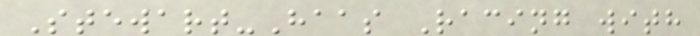Stewart-Haas Racing with
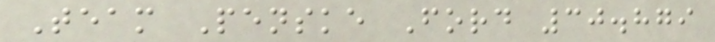Team Penske Ford 30.879
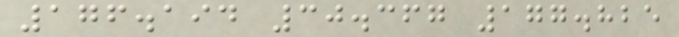176.194 30.367 177.825
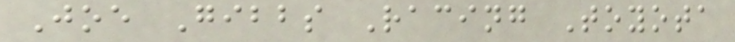Joe Gibbs Racing Toyota
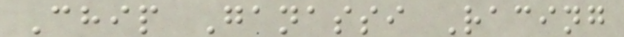Chip Ganassi Racing
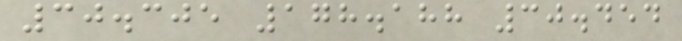30.305 178.188 30.454
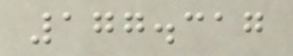177.317
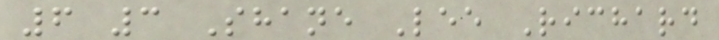6 3 Shane Lee Richard
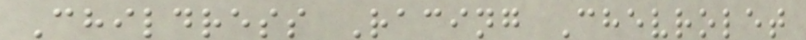Childress Racing Chevrolet
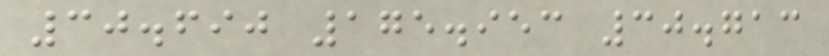30.690 175.953 30.713
